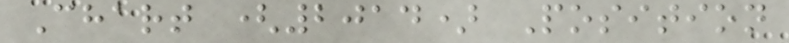Chart (2014) Position
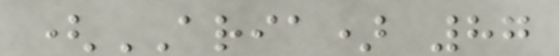(ARIA) 87
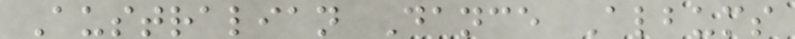Australian Dance Albums
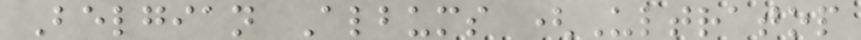Belgian Albums (Ultratop
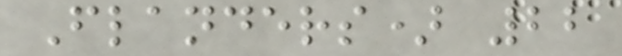Flanders) 22
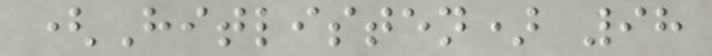(Hitlisten) 98
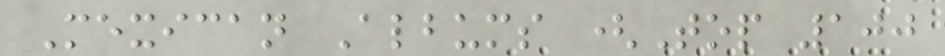Mexican Albums (Top 100
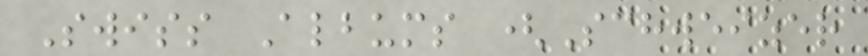Swiss Albums (Schweizer
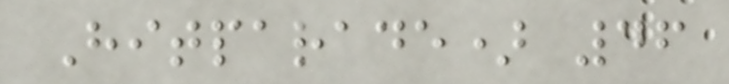Hitparade) 46
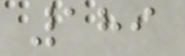189
